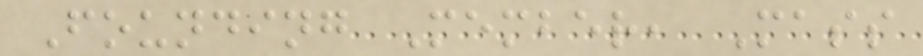Founding Member, Mass
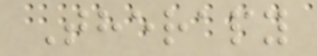Therapy
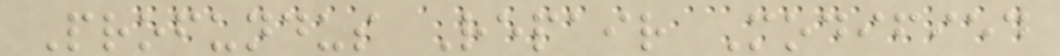Profundus Repair Modified
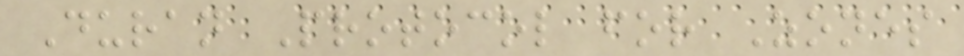Duran Protocol for Zones
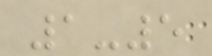1-5
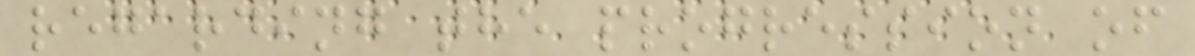regarding the progression of
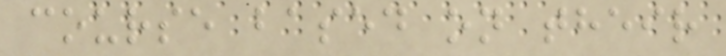course based on their
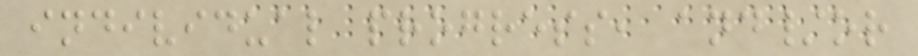individual progress, and/or
